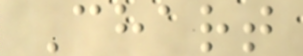Chart
